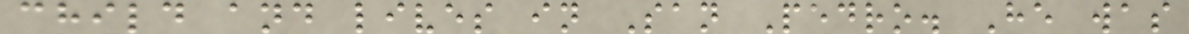child and lives in San Pedro. He was
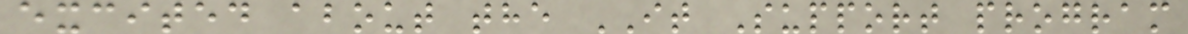excited about the IT Support program
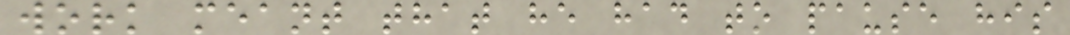work meant that he had to pause his
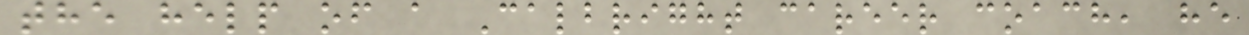the help of a Calbright career coach, he
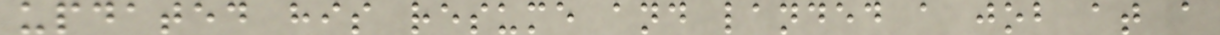updated his resume and landed a job at a
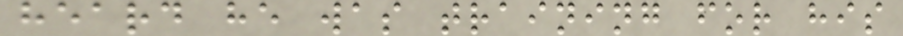heard he was training for his
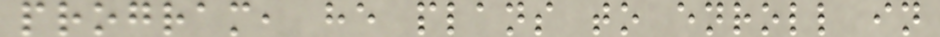program, he plans to enroll in
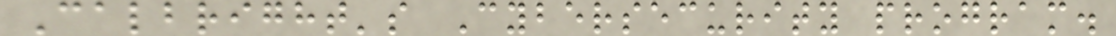Calbright's Cybersecurity program.
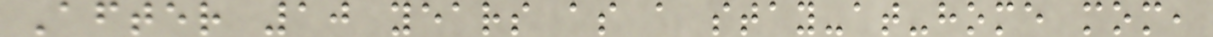After 10 years as a stay-at-home mom,
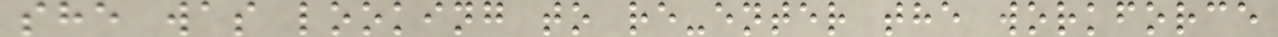she was looking to re-enter the workforce
